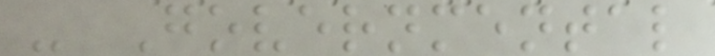- Governmental
